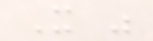It was
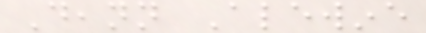Deann Alewine
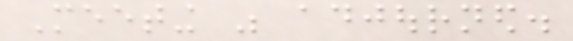Meeting was adjourned.
